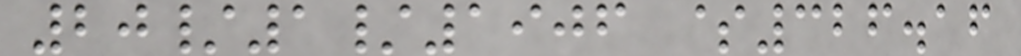20/1/1906 $326.16
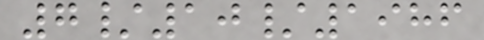7/10/1986
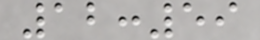12:59
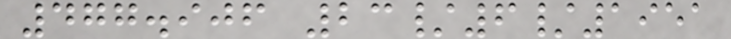477.906 23/6/1951
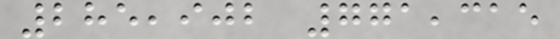285,902 771,315
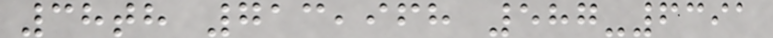38th 713,968 587-6391
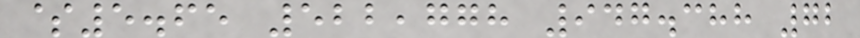$5.65 522,778 947.388 72
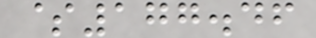$177.46
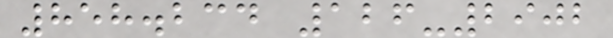858.234 126-2902
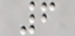6
